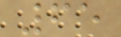65
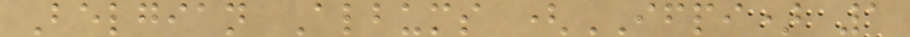Belgian Albums (IFPI) 1
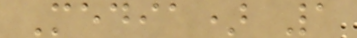Media) 1
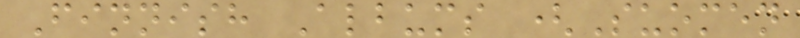Finnish Albums (Suomen
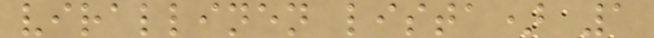virallinen lista) 1
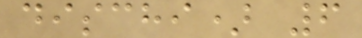dischi) 6
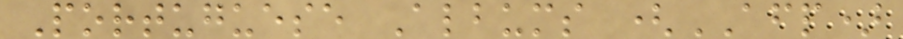Portuguese Albums (AFP)
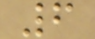6
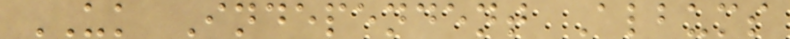UK Independent Albums
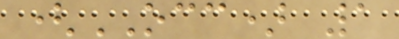(OCC) 1
